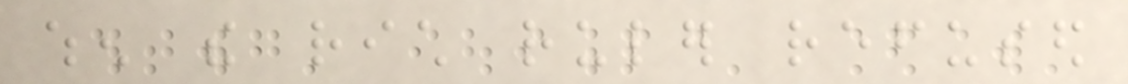when the rich ruler refused
